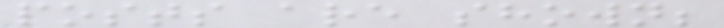posts are shown;
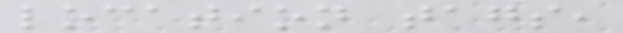location tags,
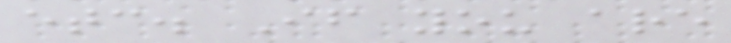etc. If you are
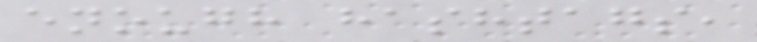enough hashtags,
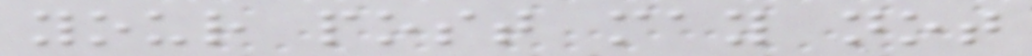your post may not
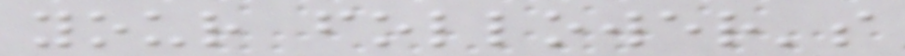your follower's
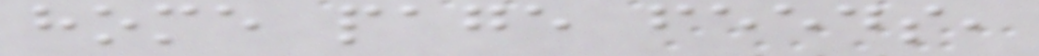home page feeds,
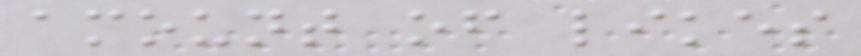amount of likes
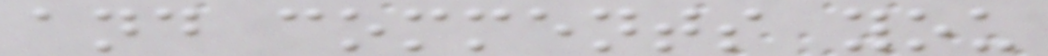and comments you
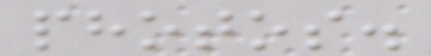photos.
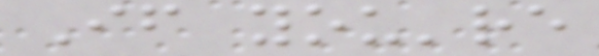If you're
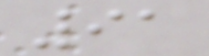91
